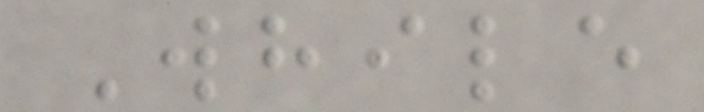While
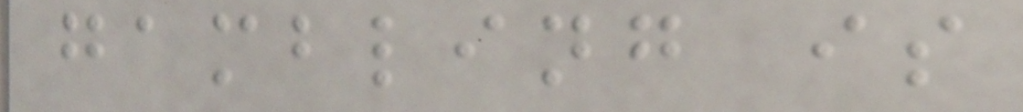gambling is
